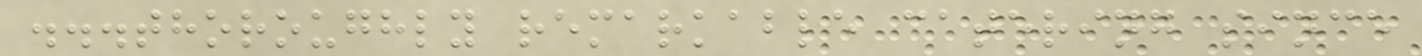...thoroughly remarkable catering since
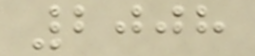2008
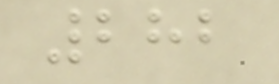282
